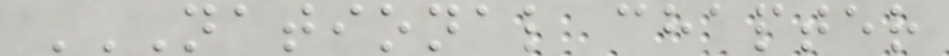NATIONAL CHAPTER
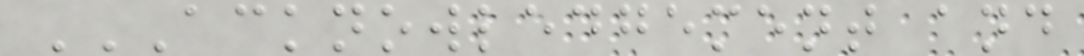ACKNOWLEDGEMENT AND
